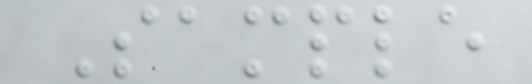Sample
